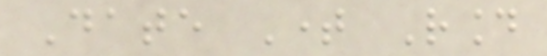Date Time Round
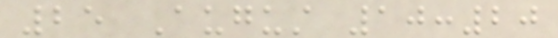25 August 10:20
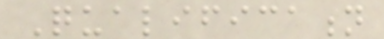Qualification
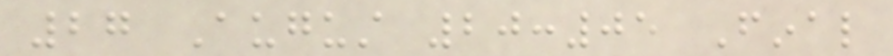27 August 20:05 Final
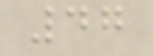47
